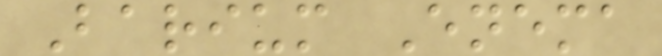Barium Enema
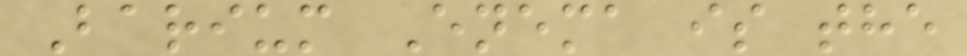Barium Enema is the
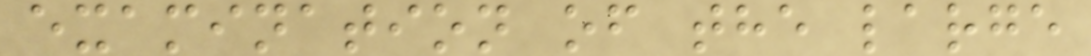examination of the large
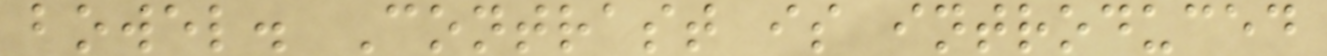bowel. Contrast is introduced
